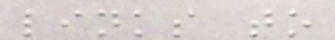links to
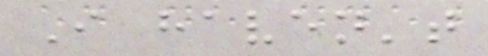I haven't
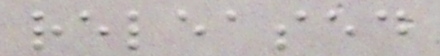released
